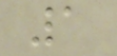1
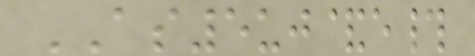AS5uj&e#
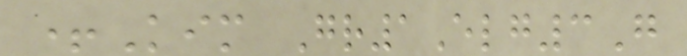+Kim Gr1Elg3G
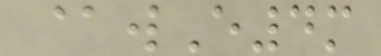@wE4m
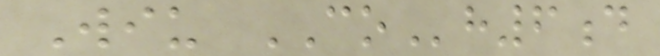Wiu COh6d
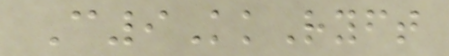C9KkRyft
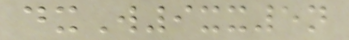dxW9xx5n
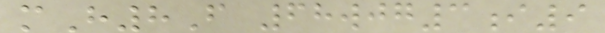mH8F 68wjg3i9
